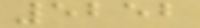5252
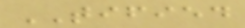TIFIED
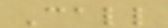Call
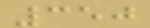350
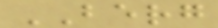BERG
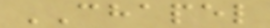CHAPEL
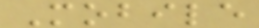Mobile
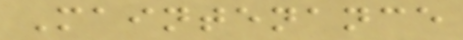Maintenance
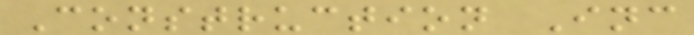Construction Inc
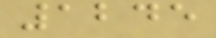1245
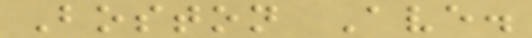Boston Ave.
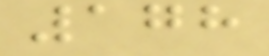178
